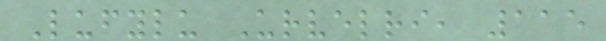Lufylu Urvelri, 115
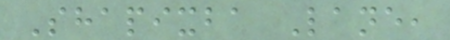Shapixba Lane,
